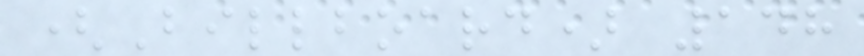(Billboard) 148
